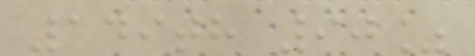149th 90%
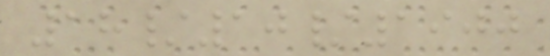18/10/1900
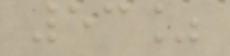53%
